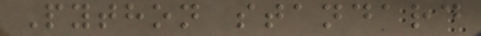Python standard
